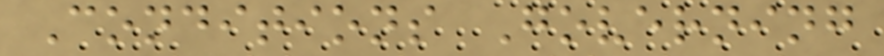Conditions Governing
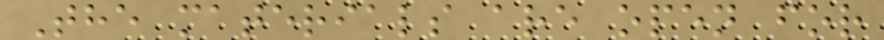The materials are open for
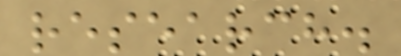research.
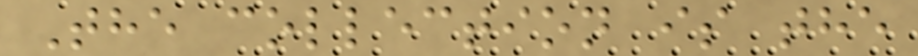The collection is the
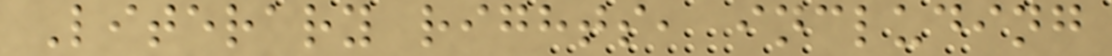Literary rights, including
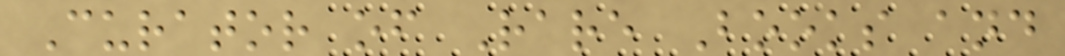Curator of Rare Books and
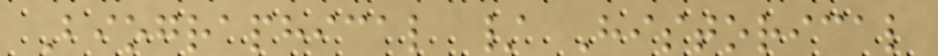Biographical / Historical
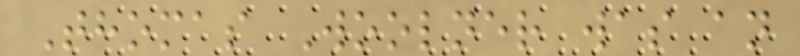Thomas Woolner was an
